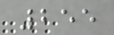255
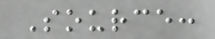Source:
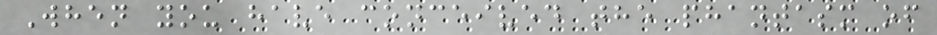When you have conceived the phantasm of
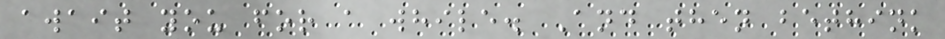await you for a while. And then bethink
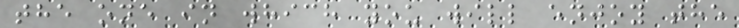the one in which you will enjoy the
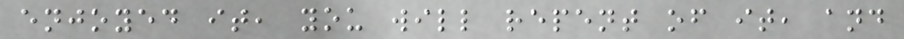enjoyed it, you will repent of it, and
